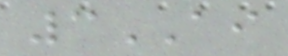3AI
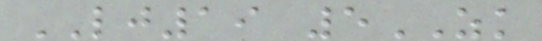LJ19 5ZK
